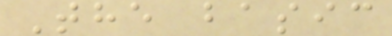The basic
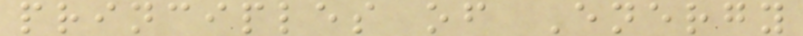principles of Energy
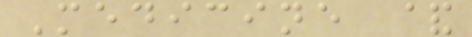Medicine &
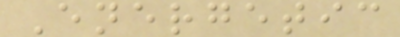Energetic
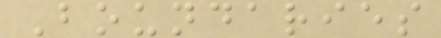Boundaries
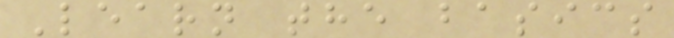Learn the basics
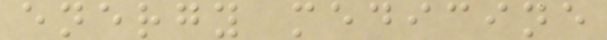energy medicine
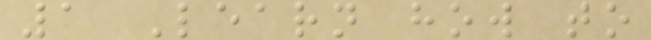1 Learn how to
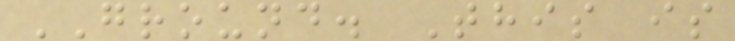GROUND. This is
